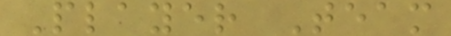Player Team
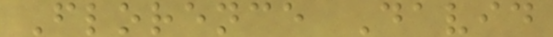Florence David
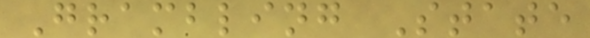Grambling State
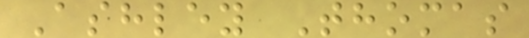Ashley Thomas
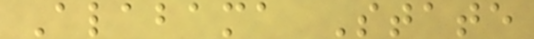Alabama State
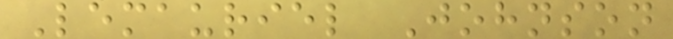Lemauriel Johnson
